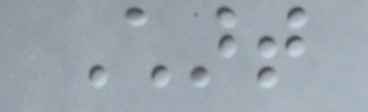Chart
